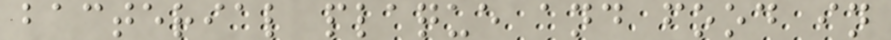bacterial plaque and food in
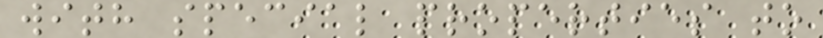with special properties to
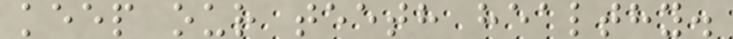keep our teeth healthy.
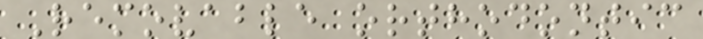Removable orthodontic
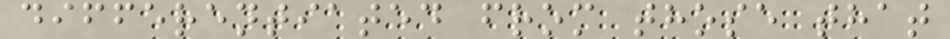differentiated from those that
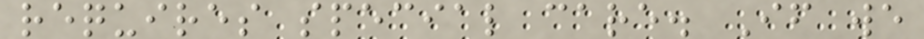requires special care. If we
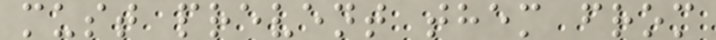must prevent them from
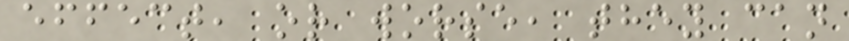effect, or worse, they can
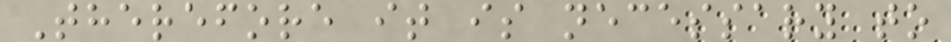Therefore it is necessary to
